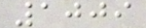1009
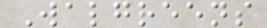Walgreens
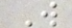W
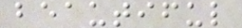beautiful
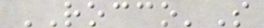ROCCO'S
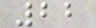22
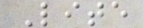Lite
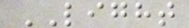LIGHT
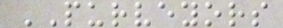PURVEYORS
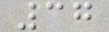37
